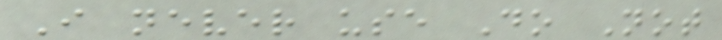I never use Do Not
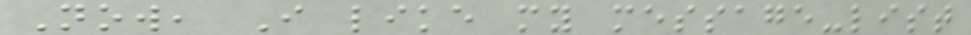Now, I like my message-list
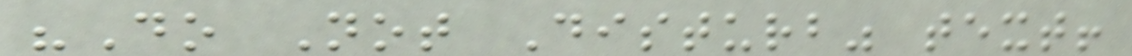"Do Not Disturb" text!
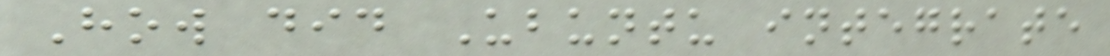How did Ubuntu integrate
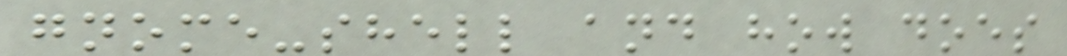gnome-shell and how does
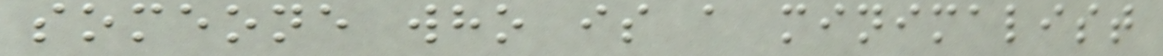someone who is a minimalist
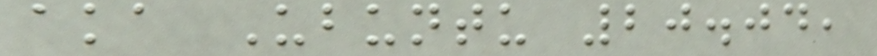aka Ubuntu 20.04,
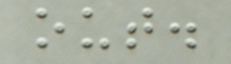out.
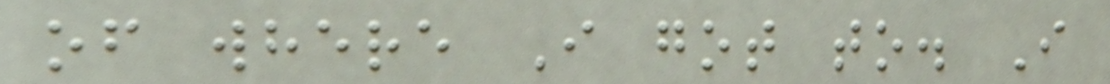of where I got to. I
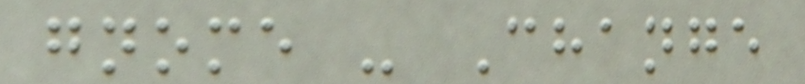gnome - Change
